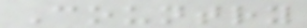Country
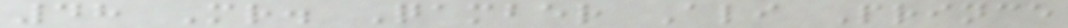48 Mr. Qamber Ali Prince
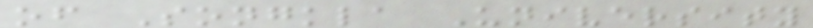of Songkla University
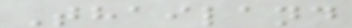Thailand
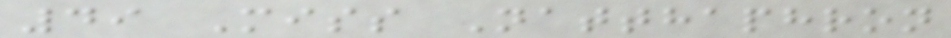49 Miss Natthaphron
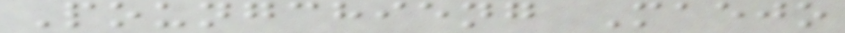Poungchieng Maejo
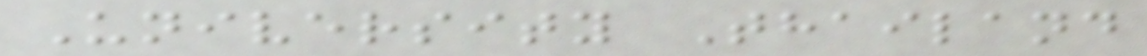University Thailand
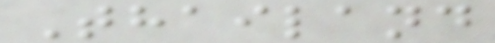Thailand
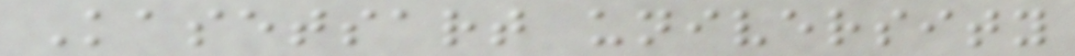Kasetsart university
